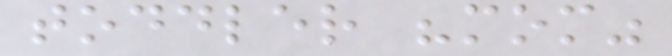toddler "mom"
